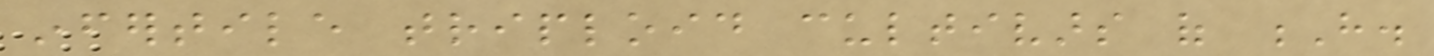infertile triploid cultivars of H.
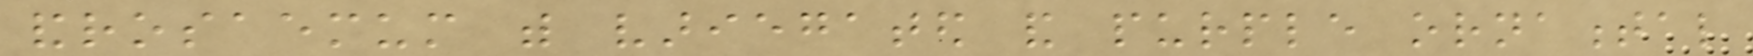androsaemum with variegated and purple ornamental
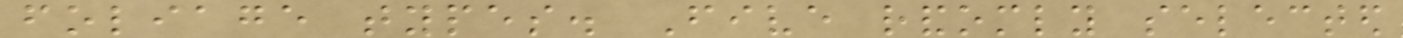foliage types. Five randomly selected
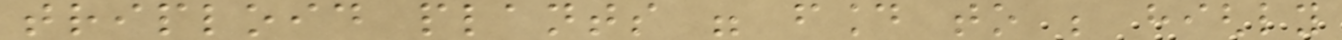triploid plants were found to be highly
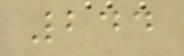244
